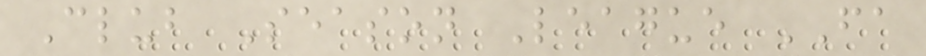Club Season League FA
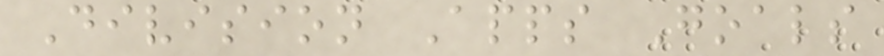Division Apps Goals
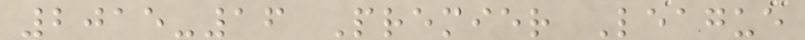2015-16 Premier League
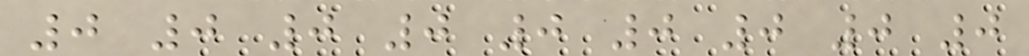0 0 0 0 0 0 0 0 0
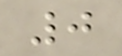0
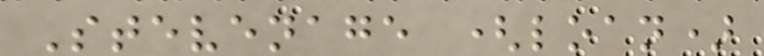Stevenage (loan)
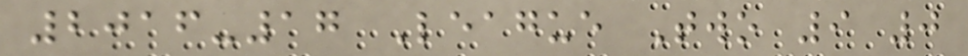2016-17 League Two 9 0
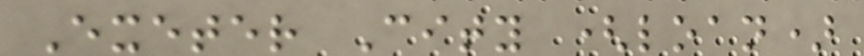Exeter City (loan)
